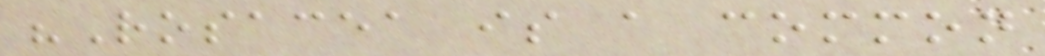"Rosacea is a common
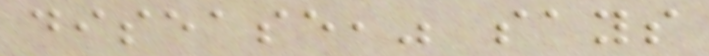disease," says
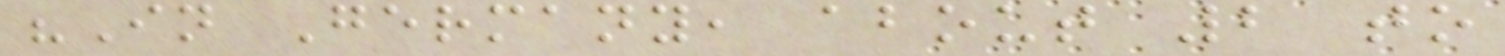"In Germany, about 2 to
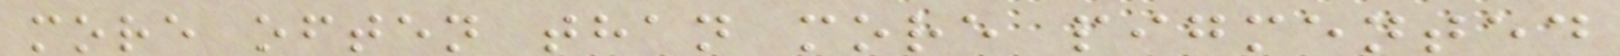more often than more pigmented
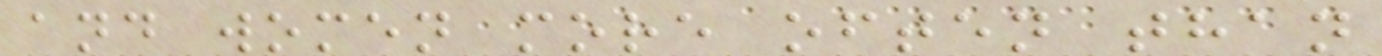and women more often than
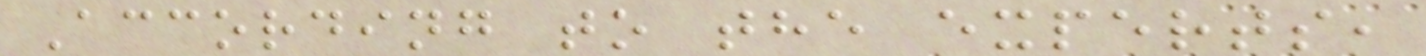According to the experts,
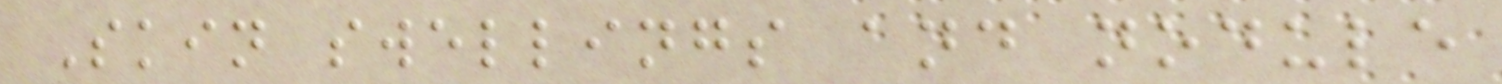Skin swellings and nodule
